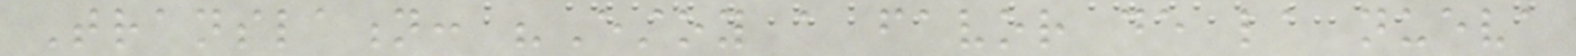Translation: "Estoy a favor de la nueva
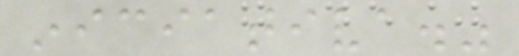iniciativa."
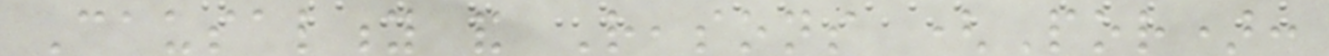Causality and Reasons (Por):
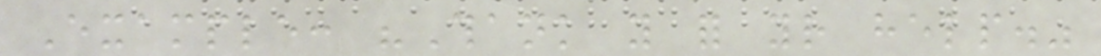Example: "Thank you for your help."
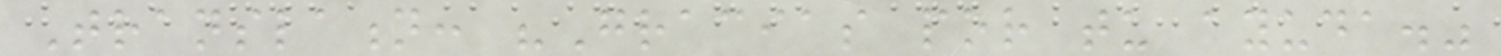Translation: "Gracias por tu ayuda."
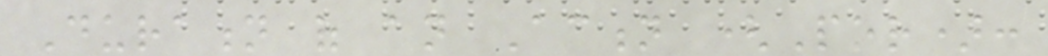Duration of an Action (Por):
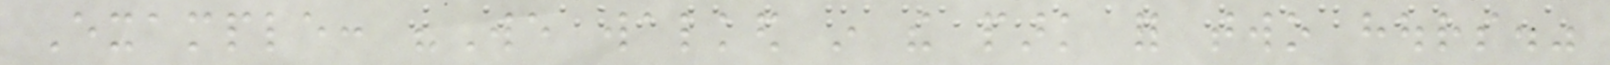Example: "We walked in the park for two hours."
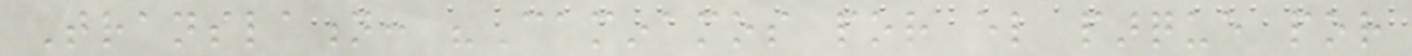Translation: "Caminamos por el parque por
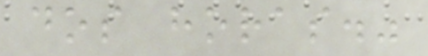dos horas."
